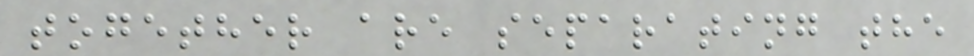together are separating the
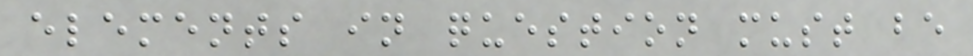elements in question must be
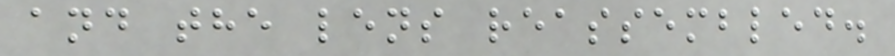and the lens reassembled.
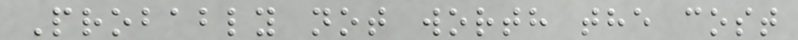Probably not worth the cost
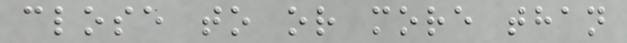close to or more than
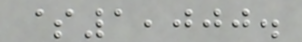$1,000.
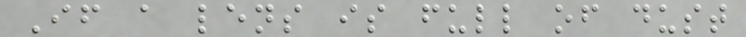If a lens is full of dust
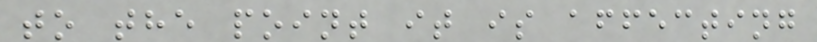to the point it is affecting
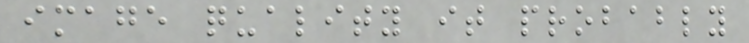image quality it probably
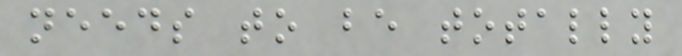needs to be totally
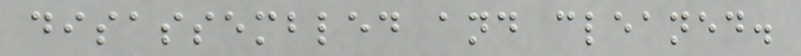disassembled and cleaned.
